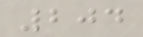204
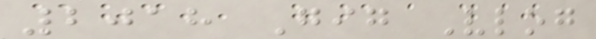2018 Gig Vlog
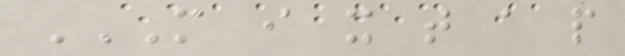M I X T A P
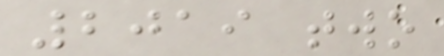2019 two
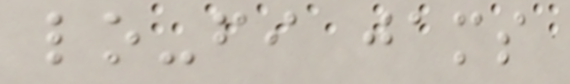lo-fi jams
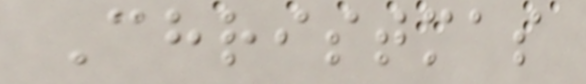Christmas
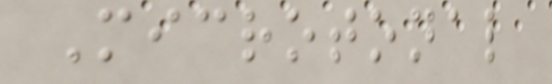Microtonal
